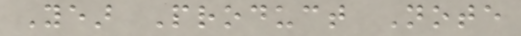Year Product Note
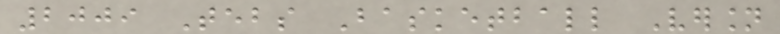2009 Tebs Basketball Version
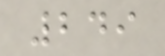249
